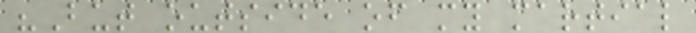"But outside of my martial
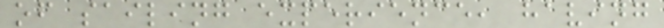of sailing experience, having
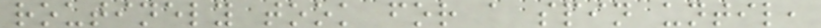routinely took for a spin until,
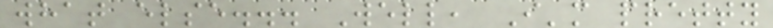what else... Well, I'm pretty
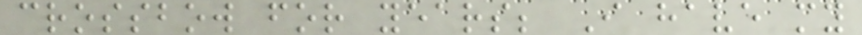crossbow for years; I have my
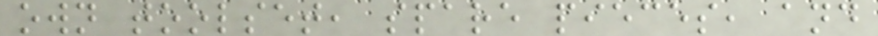own toolset, spare pieces, and
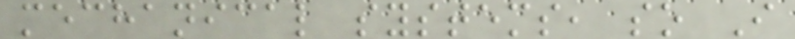mechanical systems, so I
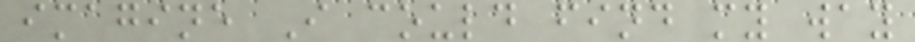imagine I could find my way
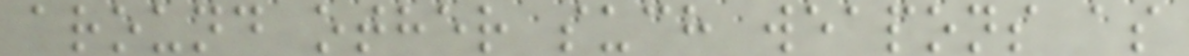around other such weapons as
